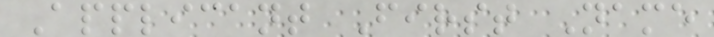Applicant First Name
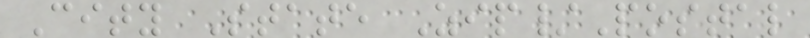City State Zip/Postal
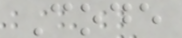Code
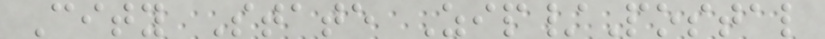City State Zip/Postal
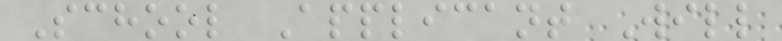School Applicant Will
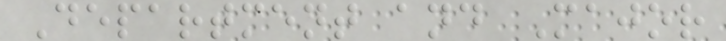Department and Major
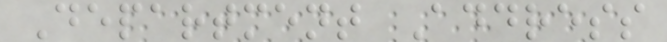Department Address
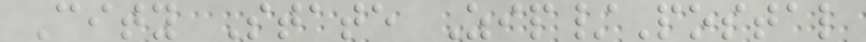City State Zip/Postal
